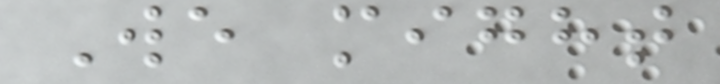We might
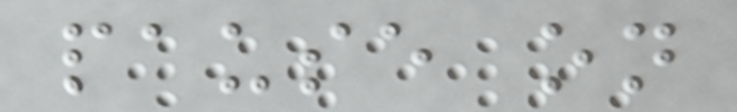pause on
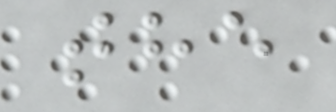the
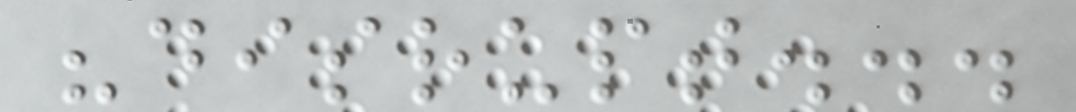"disrupt...
